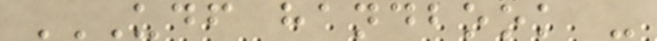UDF HANDBOOK -
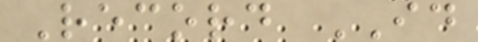Record ID
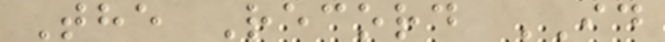The Record ID
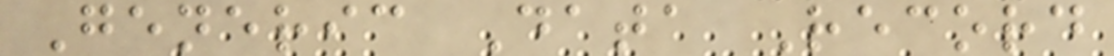Generic Data Record
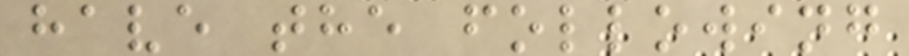have the following
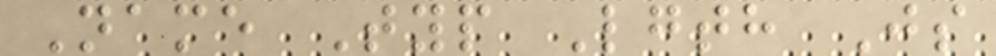Name Typ Lgth Js
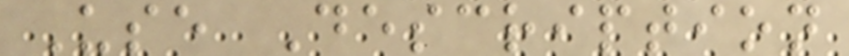Use Description
